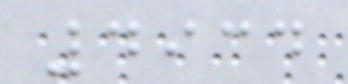4934
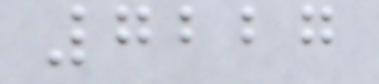7227
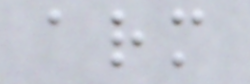arm
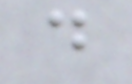d
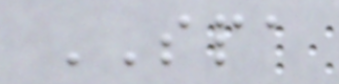SPA
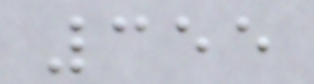355
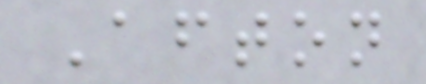Afton
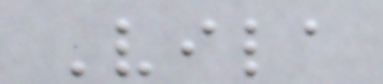Vila
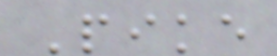Pike
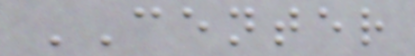CENTER
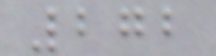272
